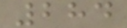284
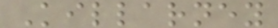Killarney
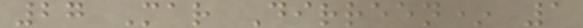27 Mar Dirreen* 1
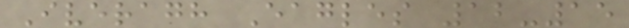Iveragh Eagles 12-15
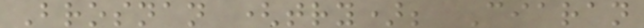Brosnan (try); Ciaran
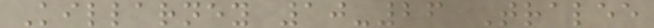Killarney 10-26 Tralee
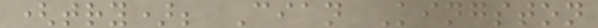(try); Cian Kingston
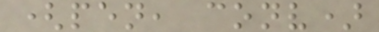(pen, conv)
